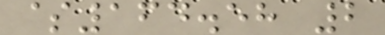$164.58 2
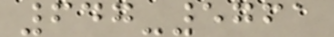647-5761
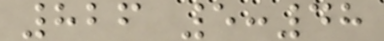826 5:48
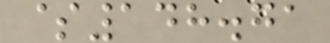$148.71
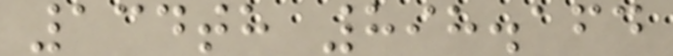134th 898.164
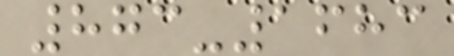873-1683
